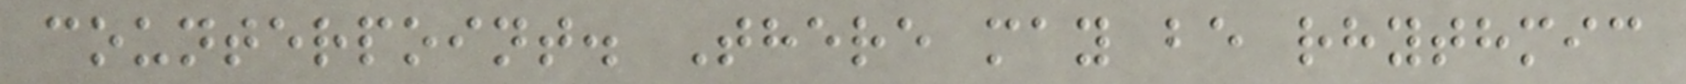counterpoint. There may be rhythmic
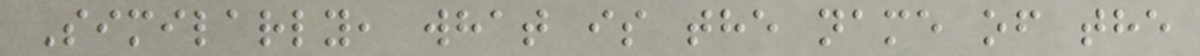Similarly, what is the name of the
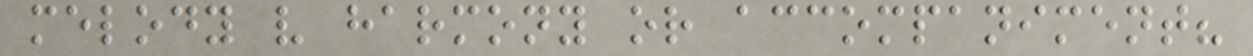melody v harmony or accompaniment?
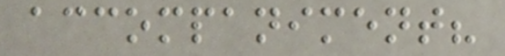accompaniment?
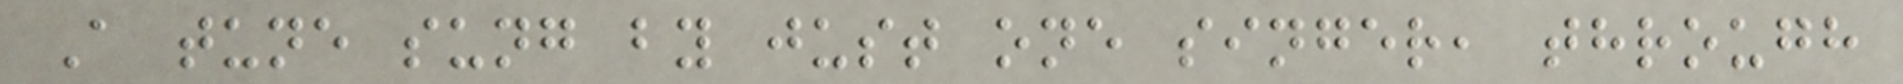A tune sung by just one singer, through
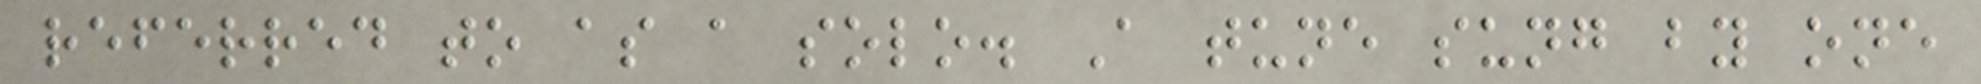referred to as a solo. A tune sung by one
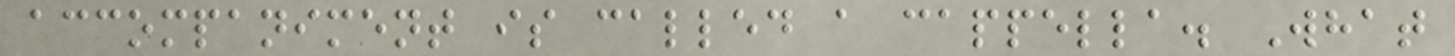accompaniment is called a cappella. What
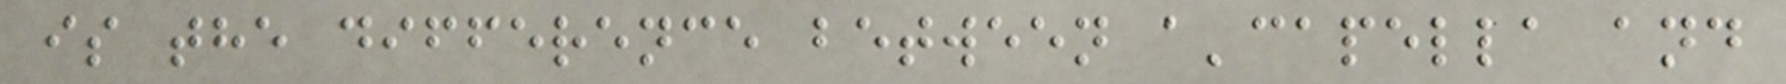is the difference between a'capella and
